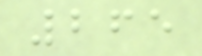265
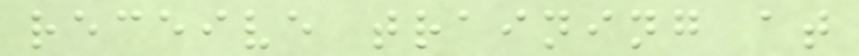receive training at
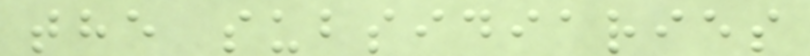the subsidiaries
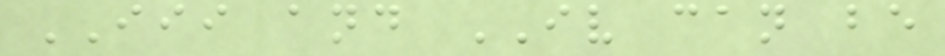III and IV can be
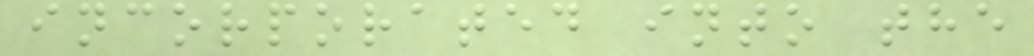incorporated into the
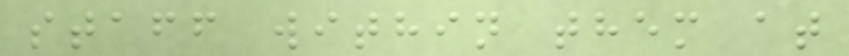staff within them at
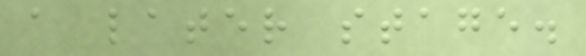a later stage.
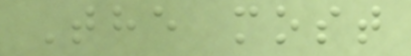The most
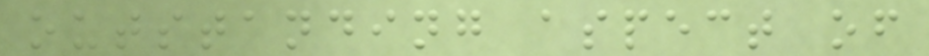outstanding aspect of
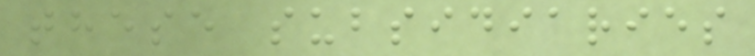these subsidiaries
